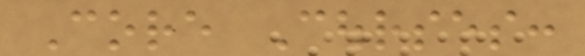Core Courses:
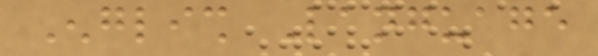English Language
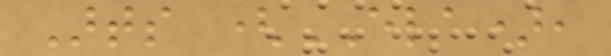Arts (ELA),
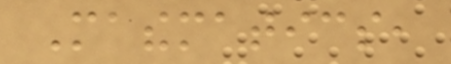Mathematics,
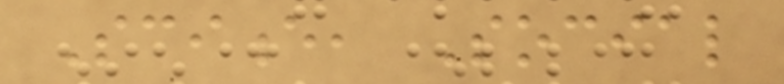Science, Social
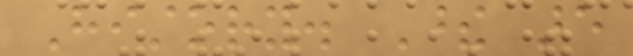History. These are
